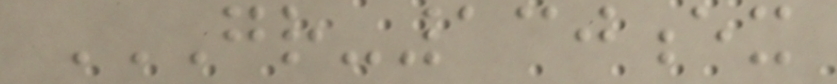GR-130EX
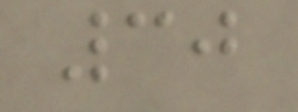30
